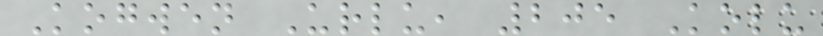Kogwen Urlu, 205 Kolu
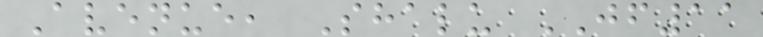Avenue, Shalu JF11
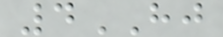4HJ
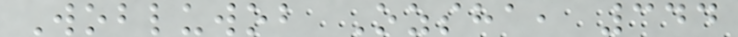Wobluwob Ozsha, 344
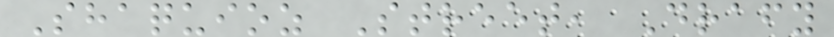Shaquioz Street, Drafy
